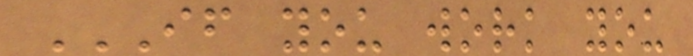IF YOU WORK YOU
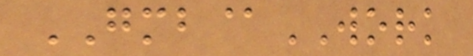GMB@WORK
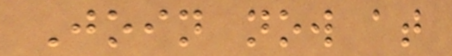Join now at
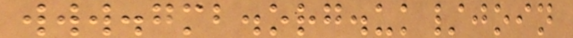www.gmb.org.uk/join
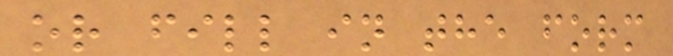or fill in the form
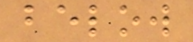below
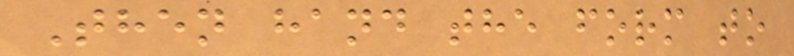Then hand the form to
